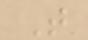T
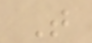T
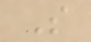S
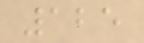125
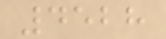4528
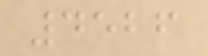4526
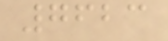7623
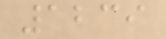1239
